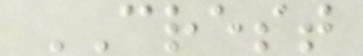CREST
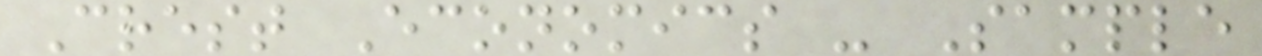Crest Economics - Sample
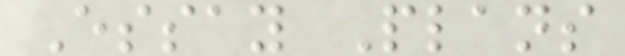Essay Plans
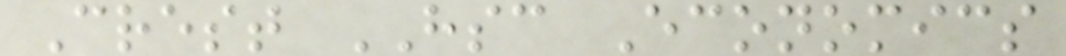Crest HSC Economics
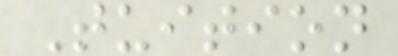Tuition
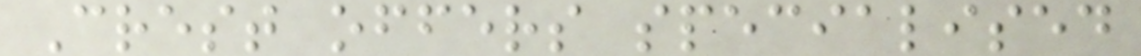Crest offers specialised
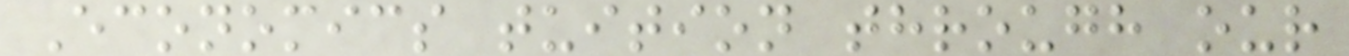Economics tuition through our
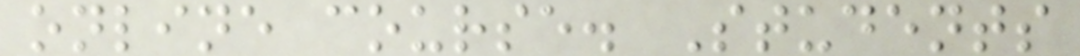online course. Students
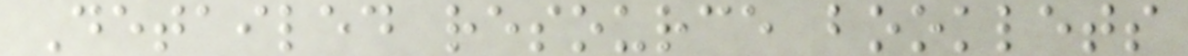Detailed resource booklets
